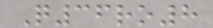Q36ro8
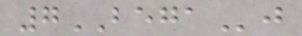7BEGAj
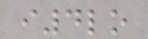i4lo
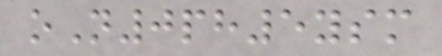oN0ph5ysm
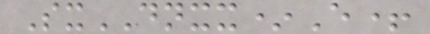SxDNXX*E+
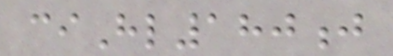ciHl180j
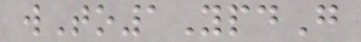wTo1YpdG
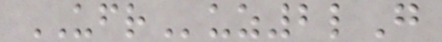UFRuz2lG
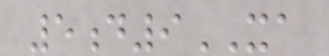5d9XA
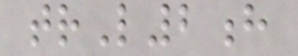trL2h
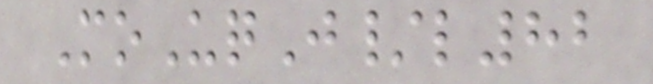MoUqJ/l82
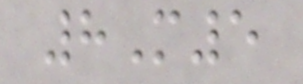8M5
